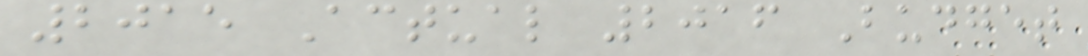2015 Actual 2016 Budget
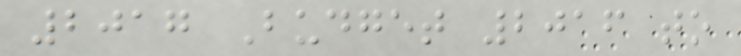2017 Budget 2016 to
